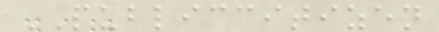PUBLICCITIZEN
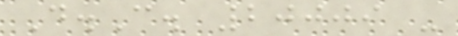D.C. 20009 -
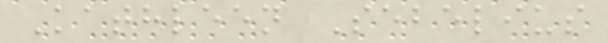Kathleen Sebelius
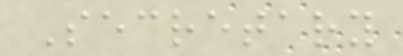Secretary
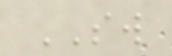SW
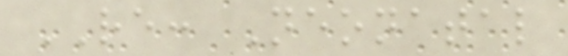RE: Neonatal
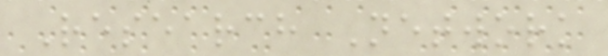Research Network
